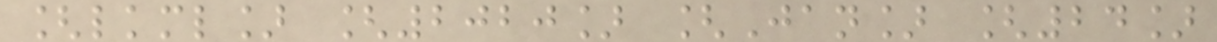[lkml] [2020] [Jan] [24]
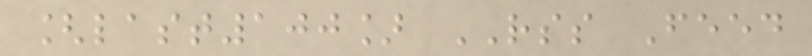[last100] RSS Feed
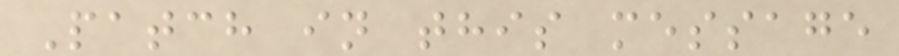Patch in this message
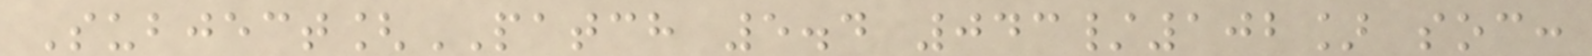Subject[PATCH 5.4 043/102] soc:
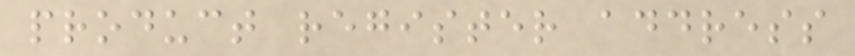product register address
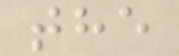the
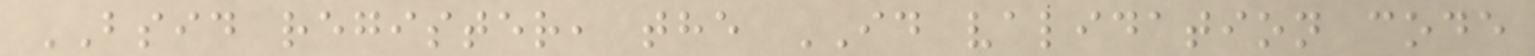BSID register, the ID validation code
